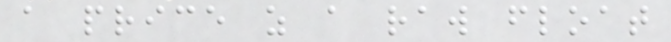a price as a raw float
